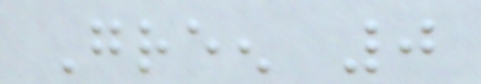Green 0
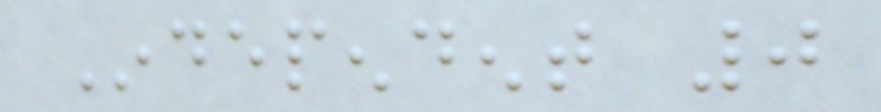Independent 0
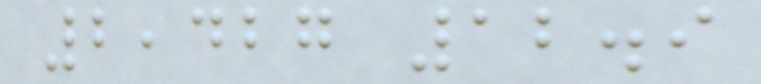2,427 12.9
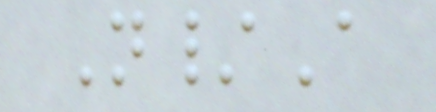N/A
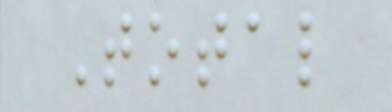Total
